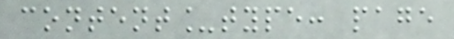content_type: page
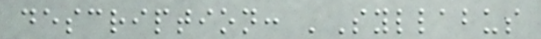description: 'Syllabus
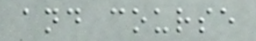and course
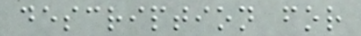description for
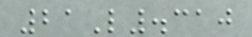21L.310
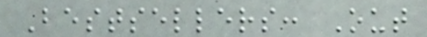Bestsellers: Out
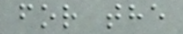for the
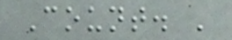Count. '
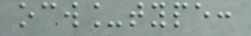ocw_type:
